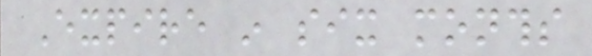Expire in six months
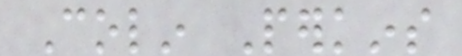Colin Perkins
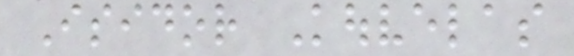Isidor Kouvelas
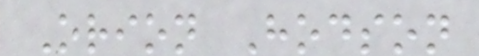Orion Hodson
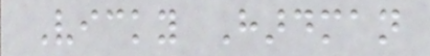Vicky Hardman
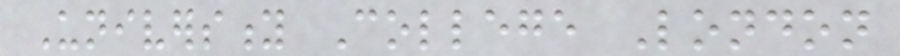University College London
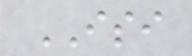ISI
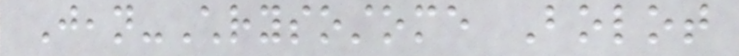Jean-Chrysostome Bolot
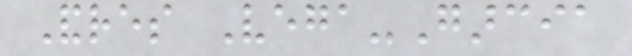Andres Vega-Garcia
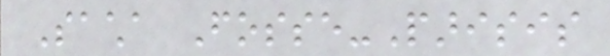Sacha Fosse-Parisis
